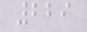229
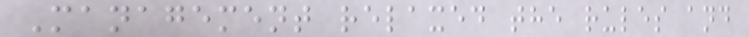Management relaxed the rules and
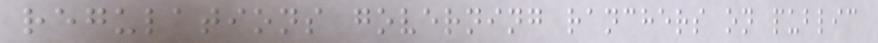regulations governing ranchers on public
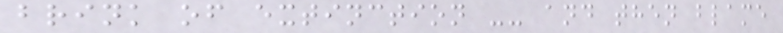brink of extinction -- and then blame
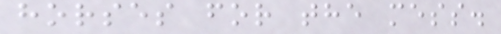horses for the mess.
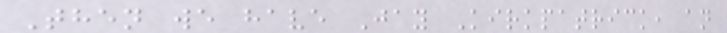Then we have Jay Kirkpatrick, an
